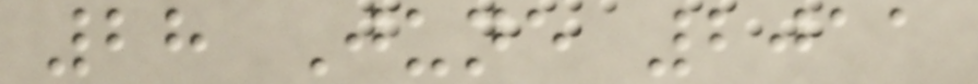28 June 2011
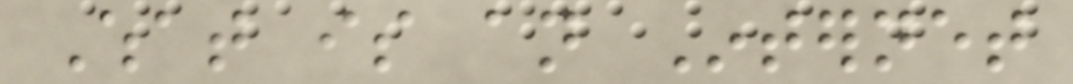What is an Internet
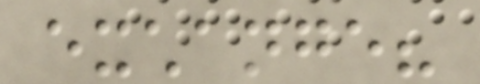exchange?
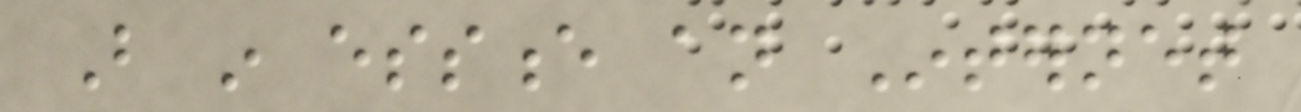But in essence an Internet
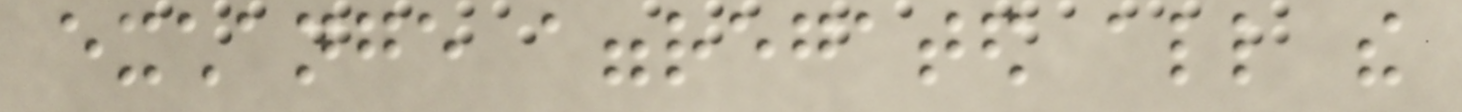exchange aggregated all the
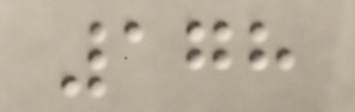178
